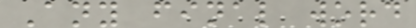Any final word
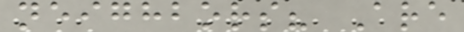neighbors? Are
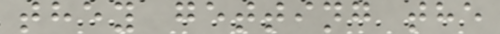they getting the
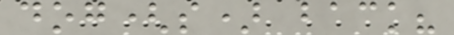dog(s) back?
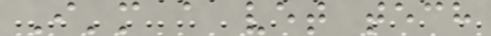I'm a vet tech
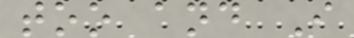too and I
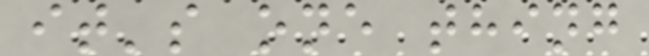it's one thing
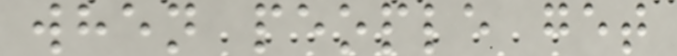when people get
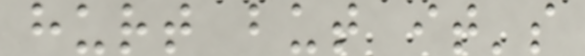hurt but it's
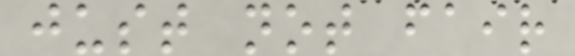just not fair
